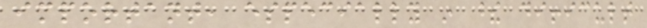important, especially in these difficult
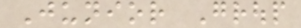Junior Group
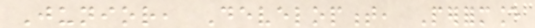Junior, Development, Performance
